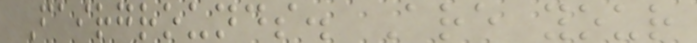Fairgrounds. Are your
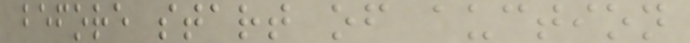before start of auction
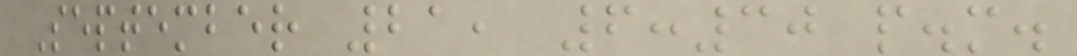September 21, 6:30 p.m.
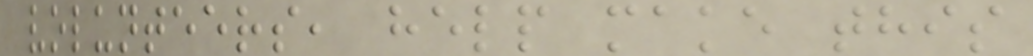volunteers, help make this
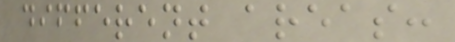different areas:
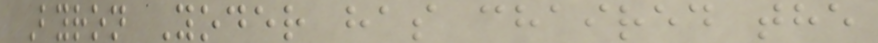Byron Yoder has chaired the
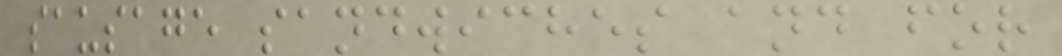sausage sandwiches and for
